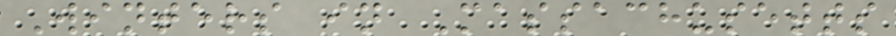Winters in Massachusetts
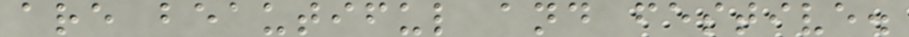are beautiful and festive.
